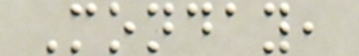Monday,
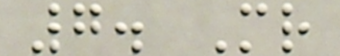7. Mr
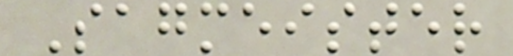Sagmeister
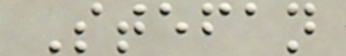Stefan
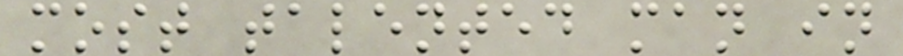most talented man in
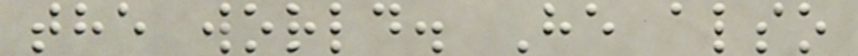the world. He also
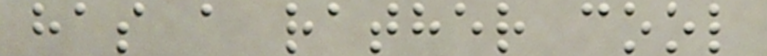has a rather cool
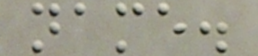name.
